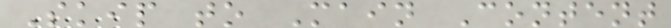Skip to Main Content
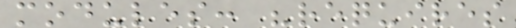modules: "requires
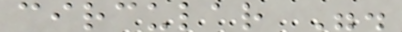circular ".
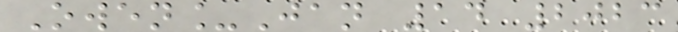Owen_Jan 14 2023
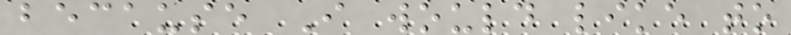because I would like to
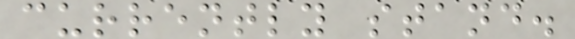currently stand.
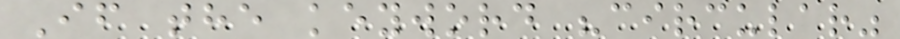If the keyword "circular"
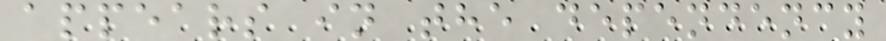appears in the dependency
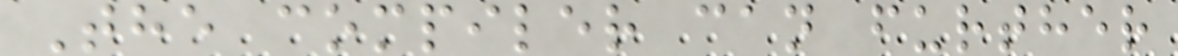The compiler can further
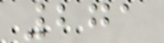271
